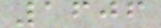1606
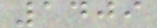1409
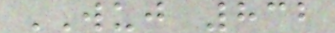WUJ 832
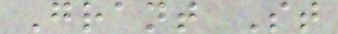Grant St
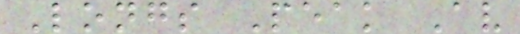Longs Peak Av
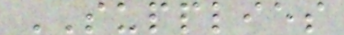SUPPLIES
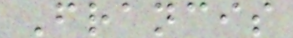Francis
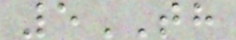5TH
